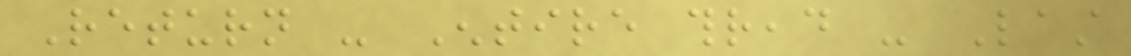Return - Entire thread - Last
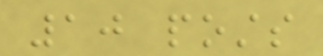10 posts
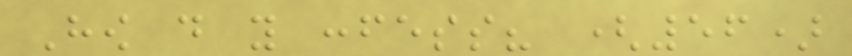How do you confess? (56)
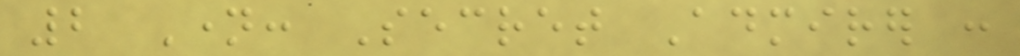2 Name: Secret Admirer :
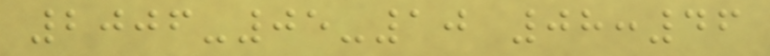2006-05-10 08:46
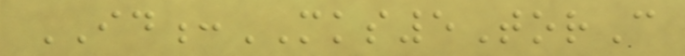ID:MKS5TorC
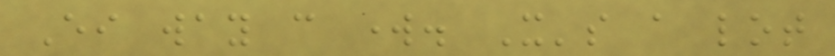Either way can work. It's a lot
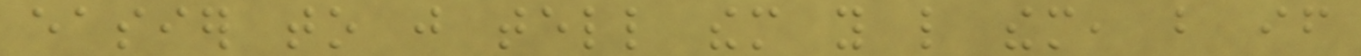easier to just tell them you like them, but if
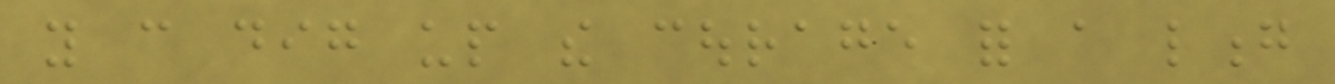you can dig up the courage for a long
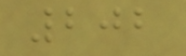202
